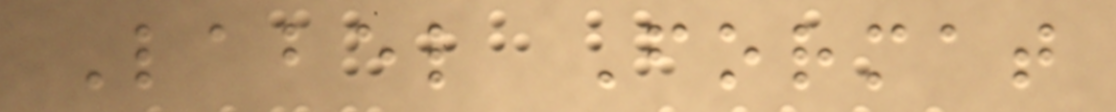Label Format
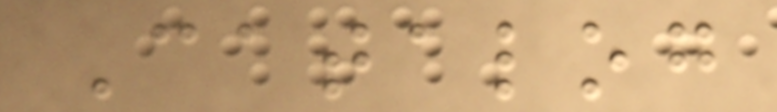Catalog
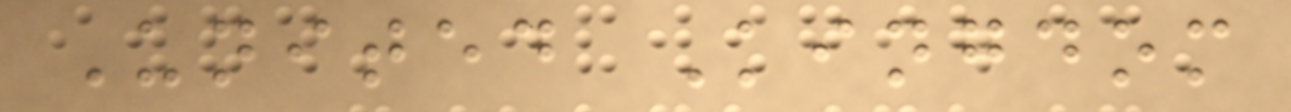United Kingdom
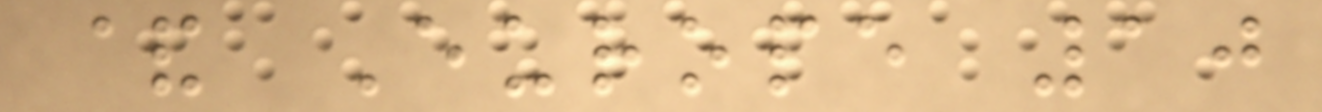& Europe 10
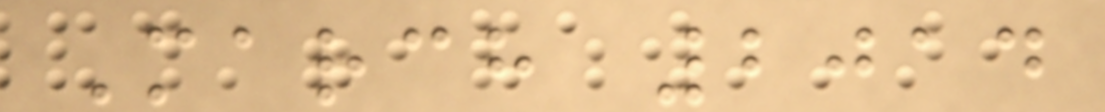March 2014
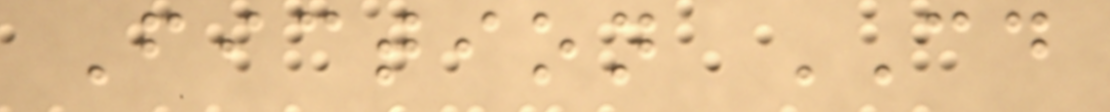Fiction CD
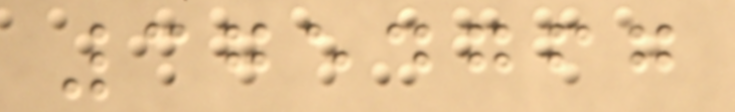3754767
